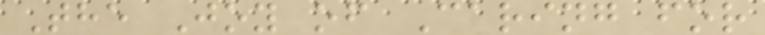The Joy of Caring for
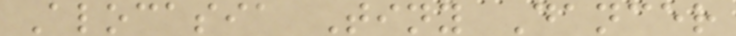Alocasia Tiny Dancer
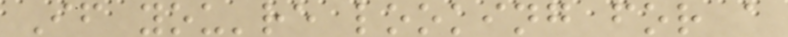If you're looking for a
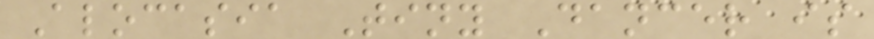Alocasia Tiny Dancer is
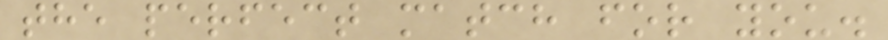the perfect match for you.
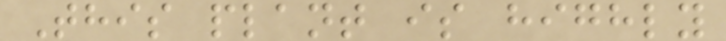This plant is highly
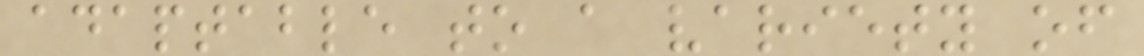adaptable to a variety of
